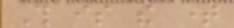This is the time
